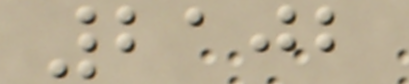2102
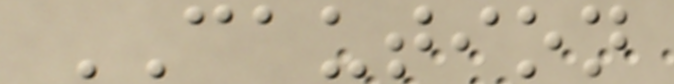CAUTION
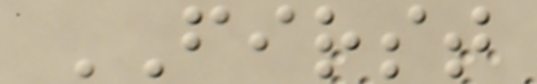FIRST
